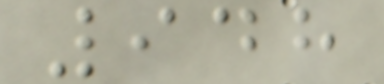948
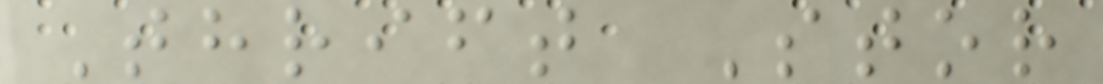Thrift Stor
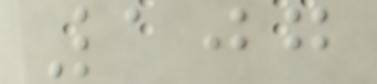107
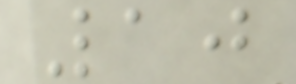10
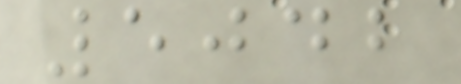5042
